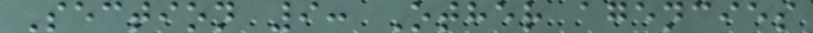Section 9: Other agencies
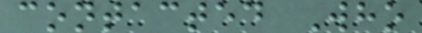contacted Who
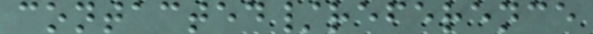contacted/reference
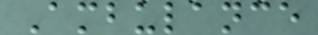Ambulance
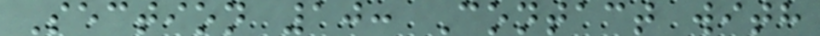Section 10: Contact with
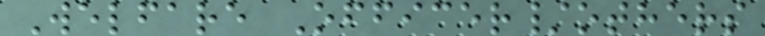Welfare Officer/others
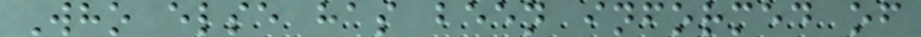Who else has been informed of
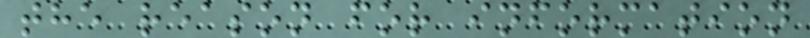the reason for information
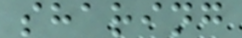sharing
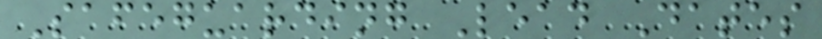Safeguarding Lead Dates
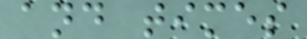and times
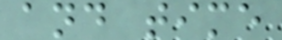and time
